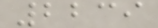2239
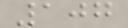107
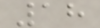18
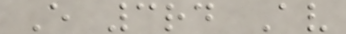E 3rd Av
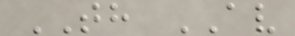TH AV
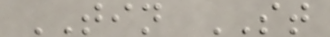TIN ST
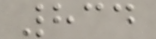834
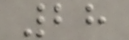28
